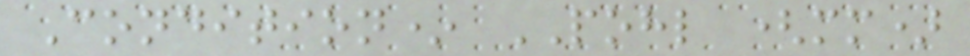Condition* POHL (mm)
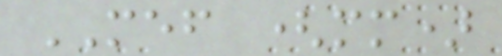MEF (mm)
